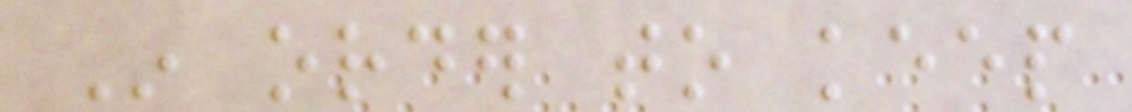In order to keep
